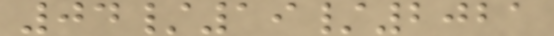04/19/2021
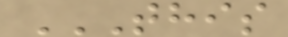THIS
